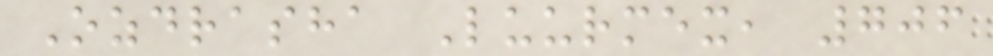Ozdrasha Luurmex, 706
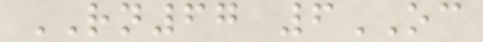RN67 6OC
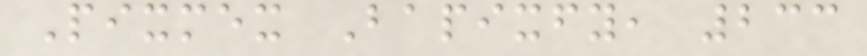Pixmex Bapixfy, 233
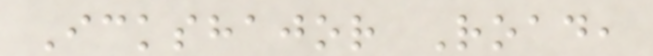Ickshajor Road,
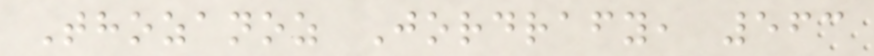Thozanoz Jordrafy, 563
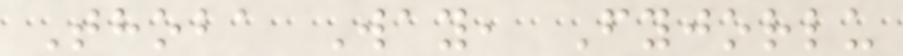Thoba Way, Fyjorlu
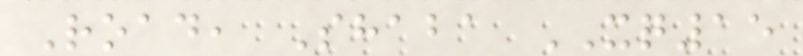Road, Shaba XQ15
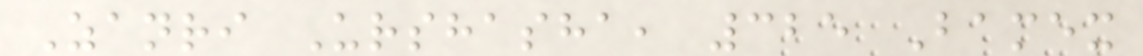Zanri Urshasha, 325 Bamex
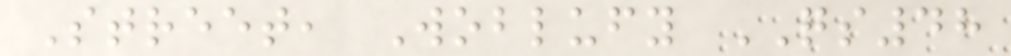Street, Woblufy QS48
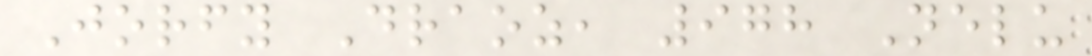Jorfy Draoz, 978 Nelu
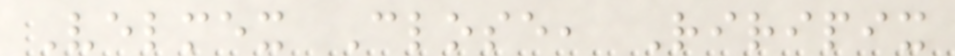Velmex Close, Riripix
